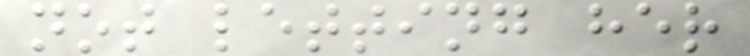not letting her
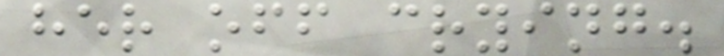her off crying.
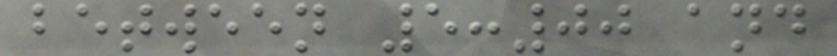between 5:00 and
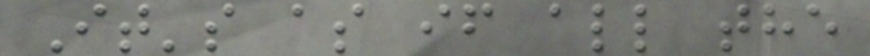It's as if all the
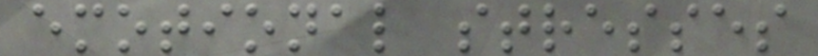emotional stresses
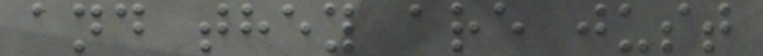and they are just
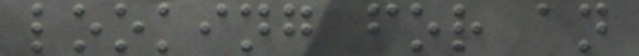looking for an
